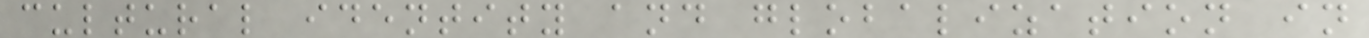cultural identity and globalization in
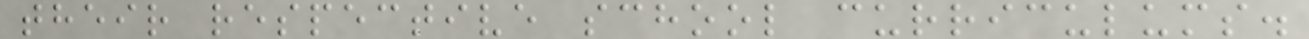their respective school curriculums.
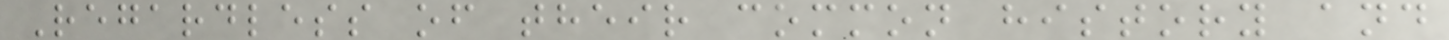Regardless of their common history and
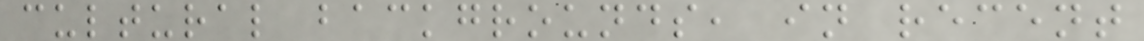cultural backgrounds, in recent
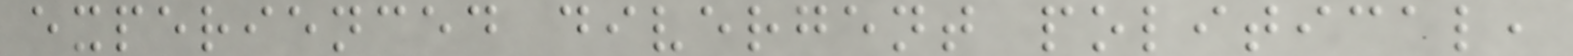experienced divergent political,
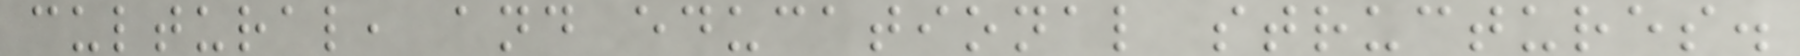cultural, and educational structures.
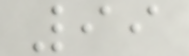99
